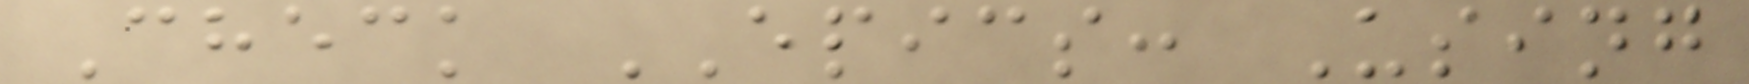Check EPICS: Using
